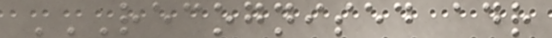RECOGNISED ADR
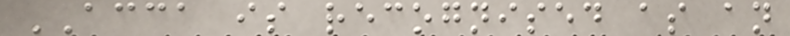ACCA is recognised as an
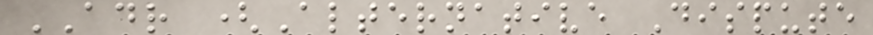ADR (Alternative Dispute
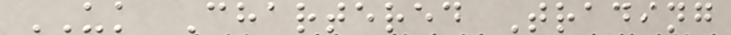UK Chartered Trading
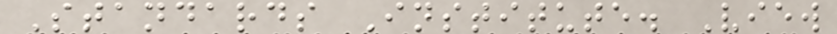Standards Institute. View
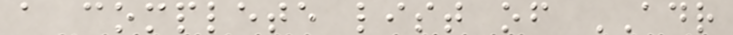a complete list of ADR
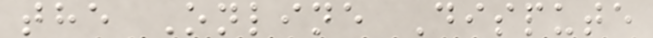the Online Dispute
